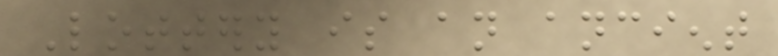Lottery is an ancient
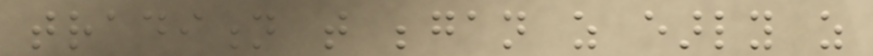tradition that began as early as
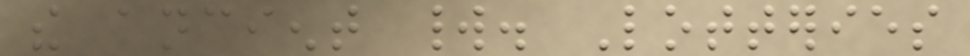the ancient world. Lotteries
